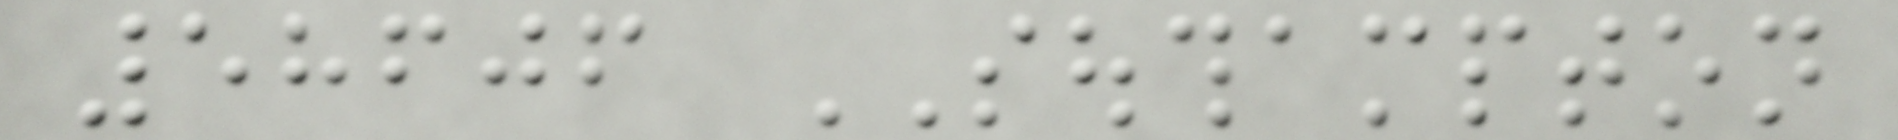58606 SOUTHAMPTON
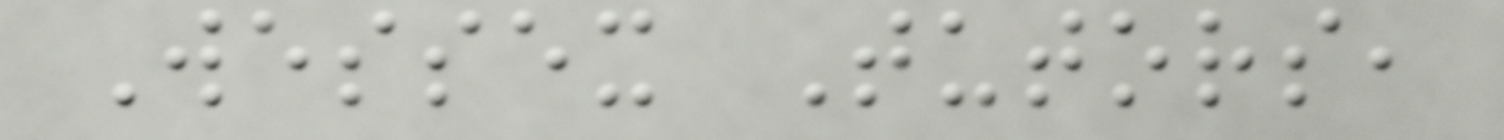Wessex Tutors,
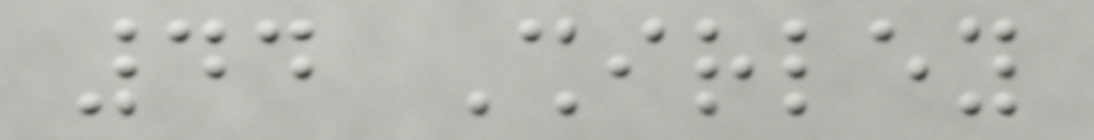44 Shirley
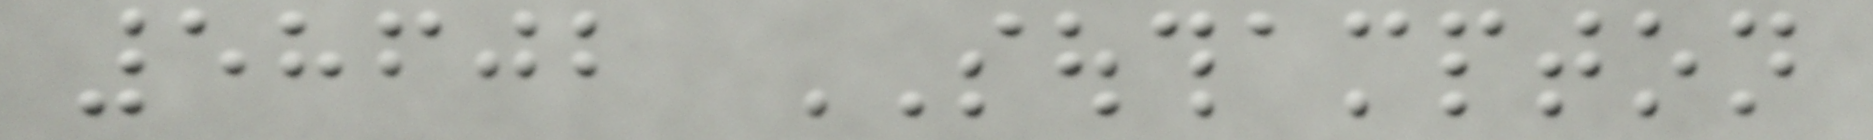58602 SOUTHAMPTON
